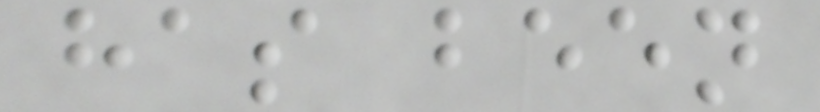has been
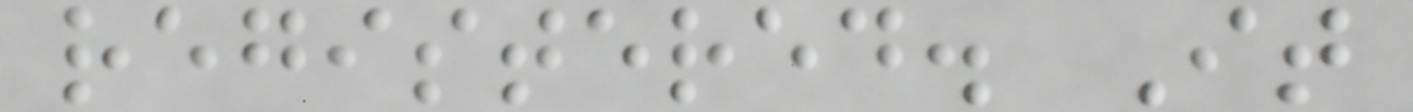registered. It
